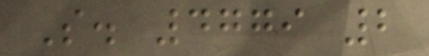S. 4779 2
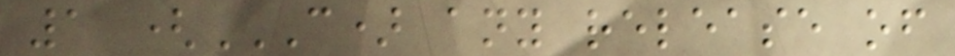1 (C) ANY RELEASE OF
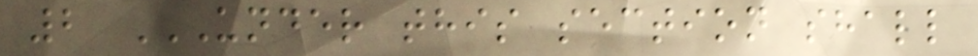2 UNDER THIS SECTION SHALL
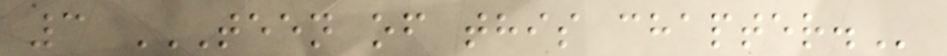3 TEEN OF THIS CHAPTER.
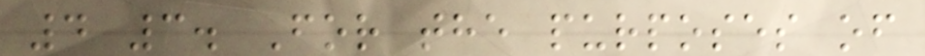4 3. For the purposes of
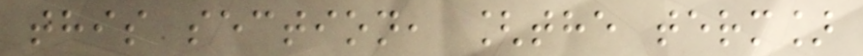this section, [the term]
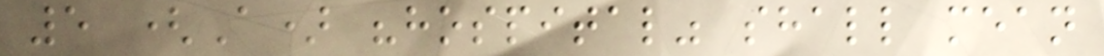5 (A) "hospital" shall mean
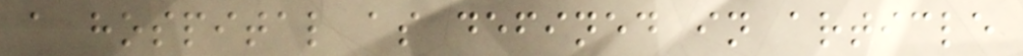a hospital as defined in article
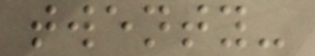twenty-
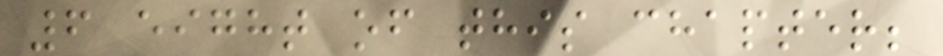6 eight of this chapter;
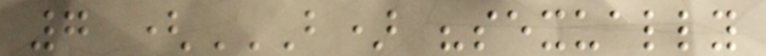7 (B) "SEXUALLY
